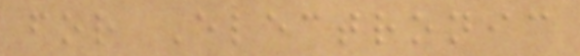for Electronic
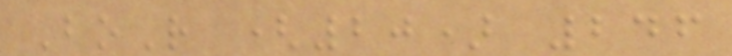BoR (20) 246
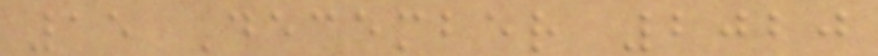15 December 2020
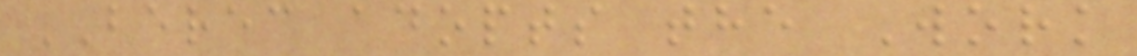BEREC adopts the Work
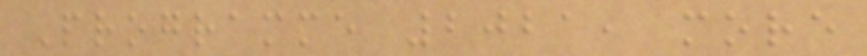Programme 2021, more
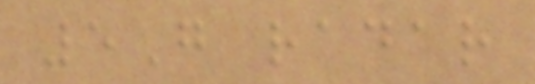5G radar
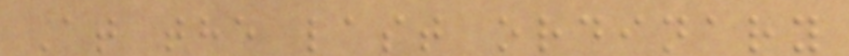At the last ordinary
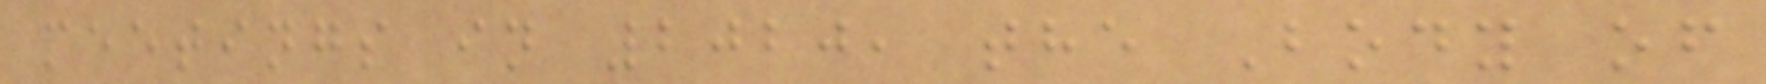meetings in 2020, the Body of
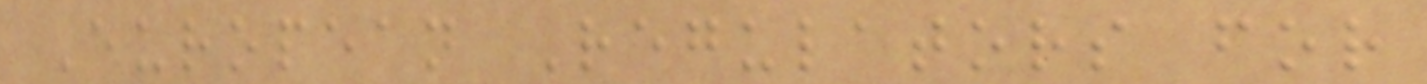European Regulators for
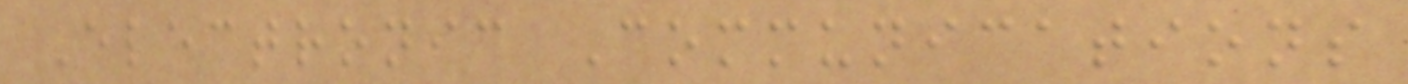Electronic Communications
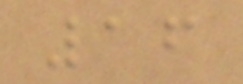16
